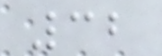32
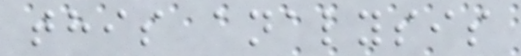this analysis
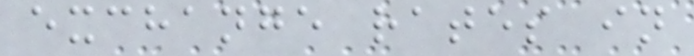exchange rates in
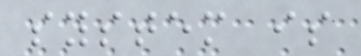system is
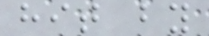hit by
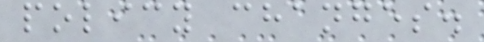policy changes.
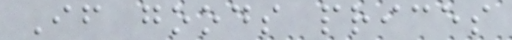If goods prices
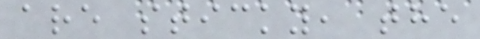are sticky, the
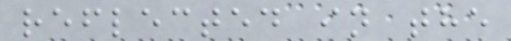reflected in the
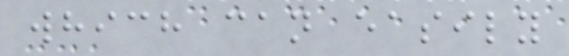which can easily
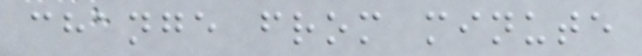change from minute
